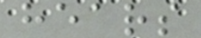hears
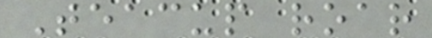Teacup roar
